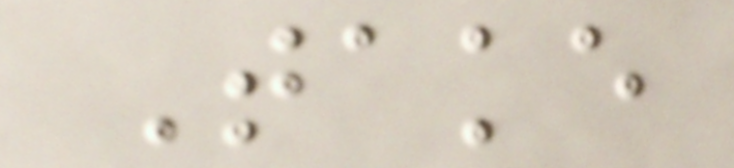Take
